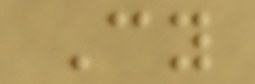Cy
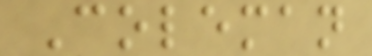Coleman
